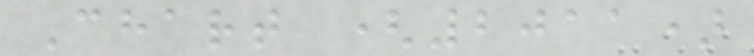Chart (2011)
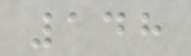148
